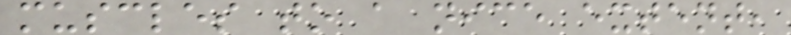muscles to a nice extent,
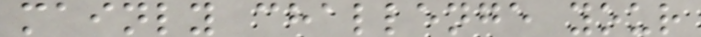mainly challenge your
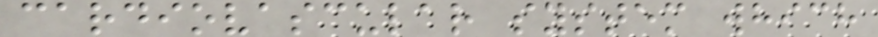cardiovascular system which
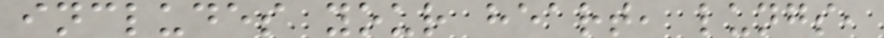includes your heart, lungs,
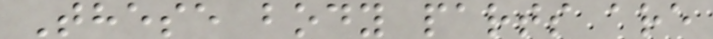These body parts are
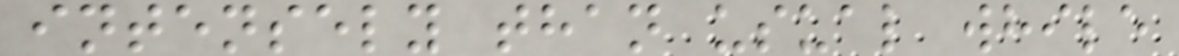intensely than usual while
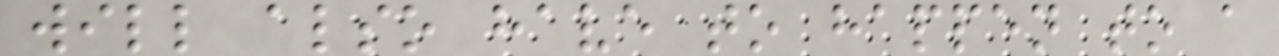will also have to happen to a
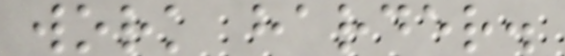work harder.
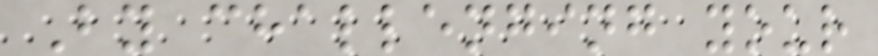By challenging your
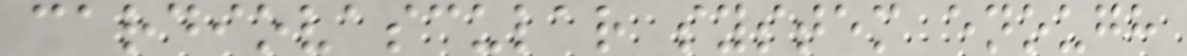cardiovascular system enough
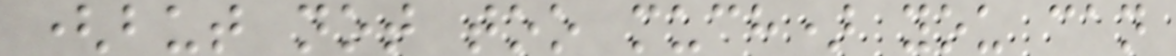(but not too much) you can
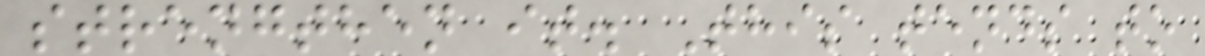strengthen it. This tends to
